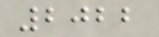2022
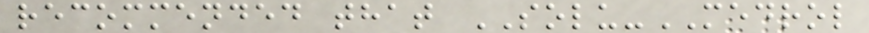recommended that SOLU-MEDROL
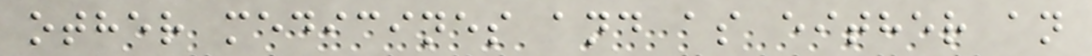other medicines and as either an
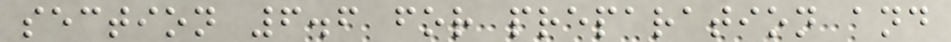section 6.6 for preparation and
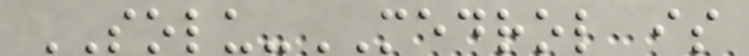SOLU-MEDROL is
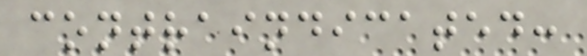contraindicated:
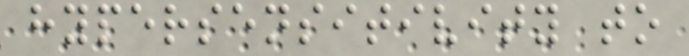hypersensitivity to
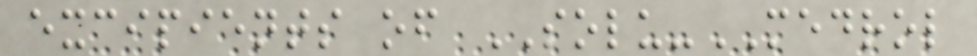excipients of SOLU-MEDROL
